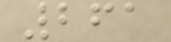261
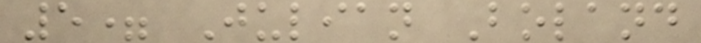5= Julian Boland
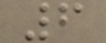6
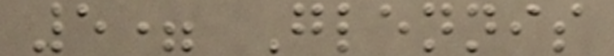5= Glennis
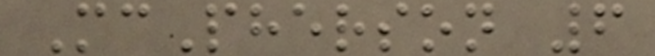McPherson 6
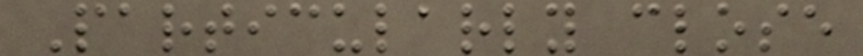Particularly close
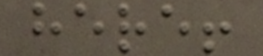here!
